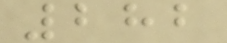282
